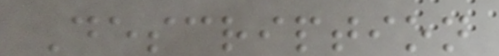Description
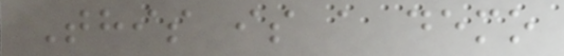This is a demo
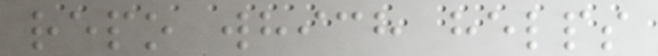repo which helps
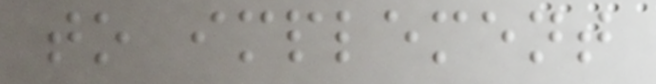to implement
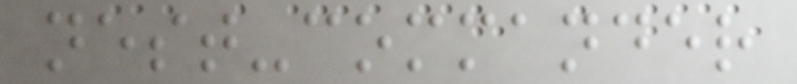nest-commander
